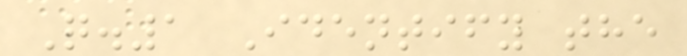Q.1 Identify the
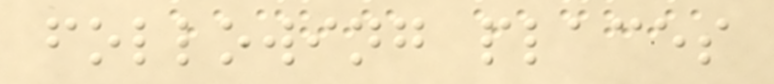following places
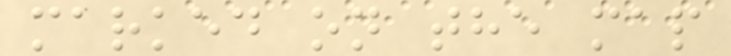marked on the map
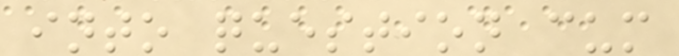into question cum
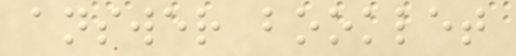answer booklet
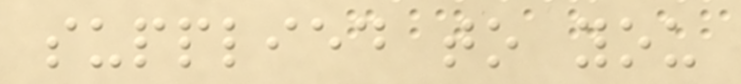supplied to you
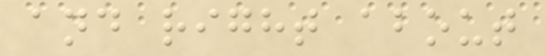and right about
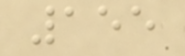155
